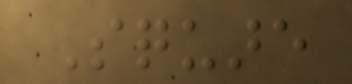Square
